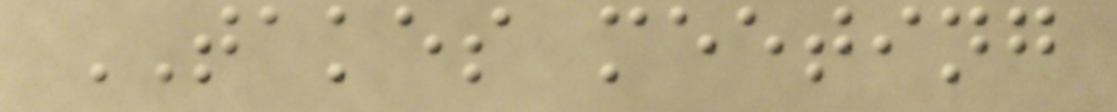TAKES meeting
